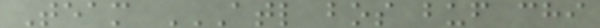Team ATL BOS BUF CHI
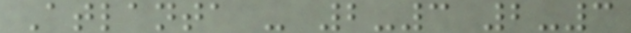Atlanta - 2-3 2-3
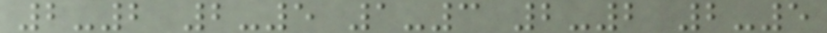2-2 2-5 1-3 2-2 2-5
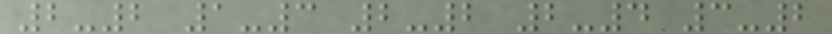2-2 1-3 2-2 2-4 3-2
